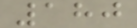180
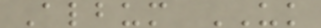Album UK
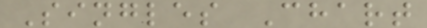Singles Chart
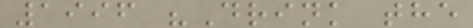1996 "Drink the
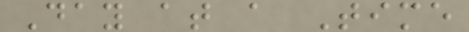Day at a Time
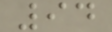94
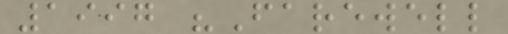1997 "Farewell
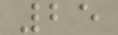25
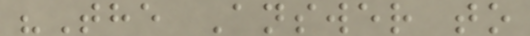"The Answer to
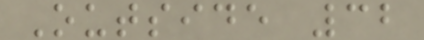Outside 32
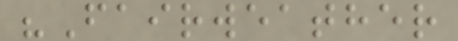"Fairweather
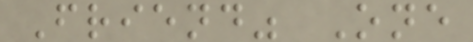Friend" One
